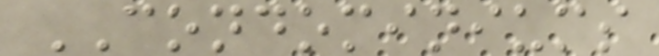CONDOMINIUMS
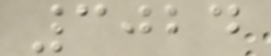3024
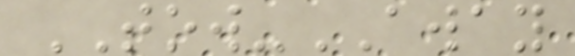TOW-AWAY
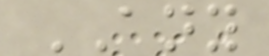ANY
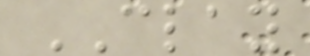CLAY
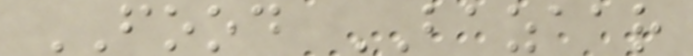FOOD BAZAAR
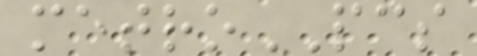metroPCS
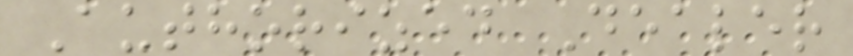Authorized Dealer
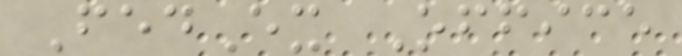FedEx Office
